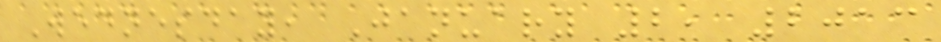Wednesday, January 2, 2013
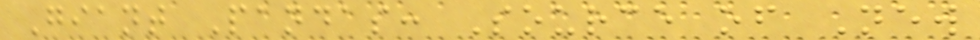Giant Pandas: Source of New
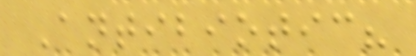Antibiotic?
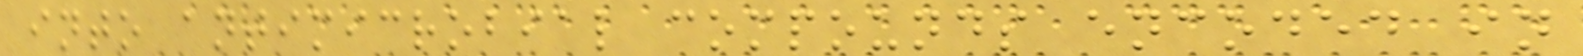into antimicrobial compounds encoded in
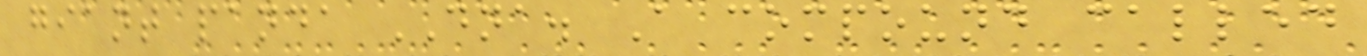giant panda DNA. A compound called
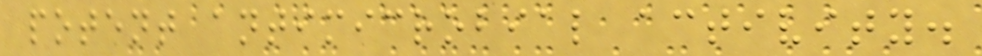potent antimicrobial activity.
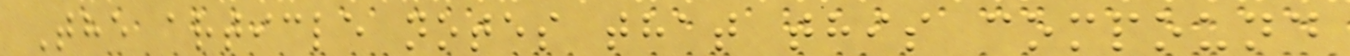The article notes that this compound
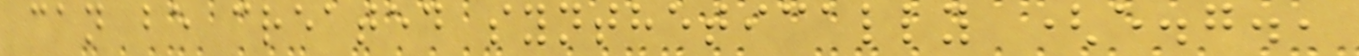can be created synthetically (e.g.,
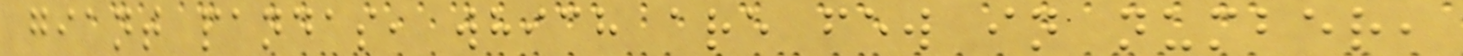giant pandas, which are few in number,
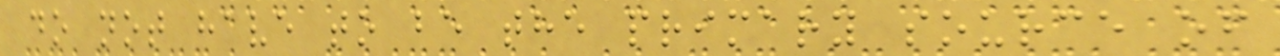do not have to be the primary source of
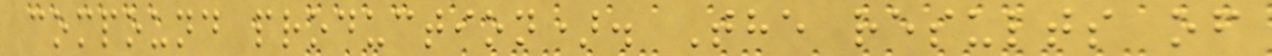compound production). The results of
